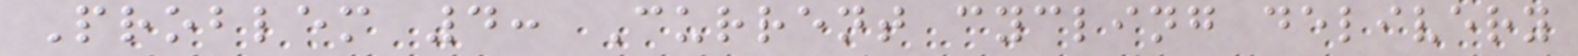Problem 4: Current cycling delivery
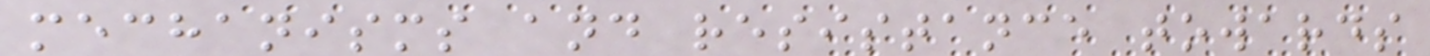mechanisms and resistance towards
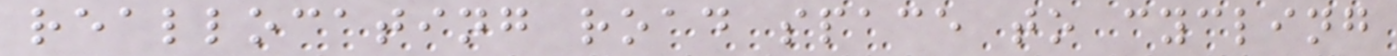reallocating road space to cycling
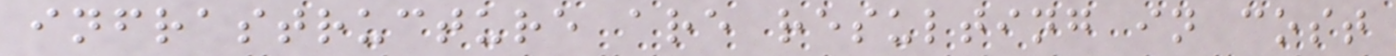infrastructure are resulting in cost
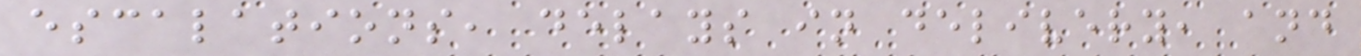escalations, delays in delivery, and
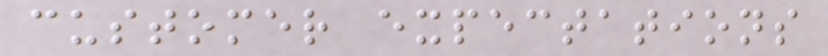customer expectations
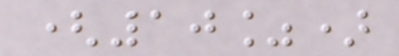(10%)
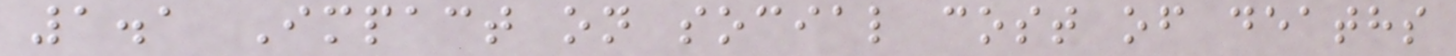1.1 Impact on social cost of deaths
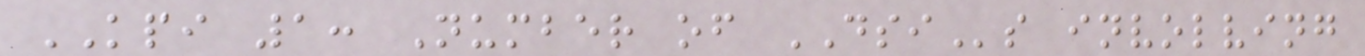KPI 1: Number of DSIs involving
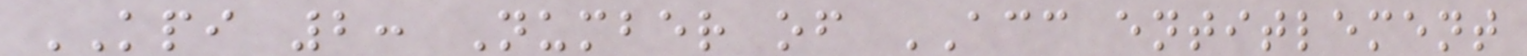KPI 2: Number of ACC entitlement
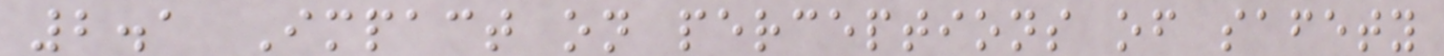2.1 Impact on perceptions of safety
